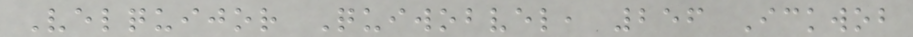Velquijor Quiwobvel, 256 Ickwob
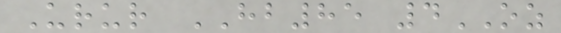Urur HB85 4OZ
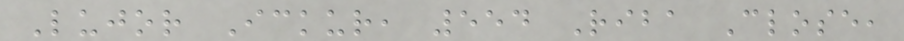Lujor Ickur, 554 Riba Close,
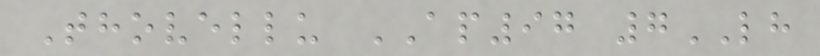Thovellu AP97 7LH
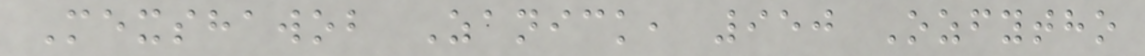Mexshawob Zanick, 950 Ozfytho
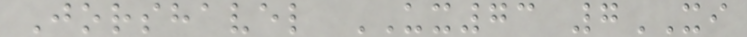Jorshavel UX73 7XI
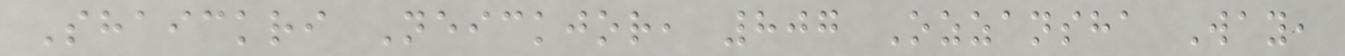Shaickri Neickjor, 807 Ozzansha Way,
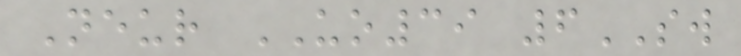Neur UO39 6SW
